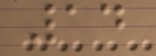14
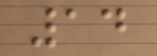14
